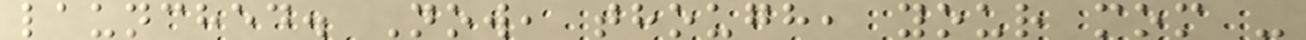launched. Now, though, your mom -
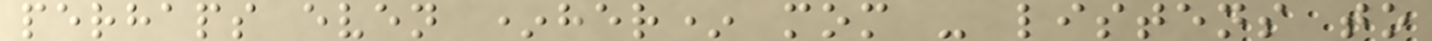perhaps even *her* mom - listens to
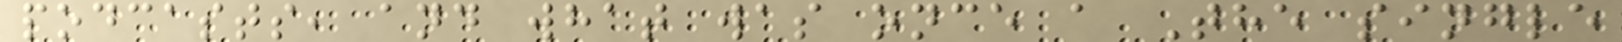podcasts, and what was once a The single
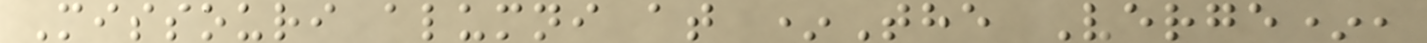Missouri alumni at *The Verge*,
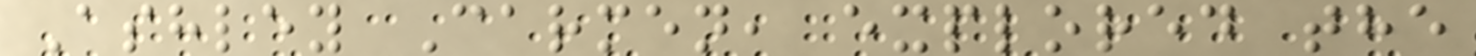Ashley Carmen, explored the
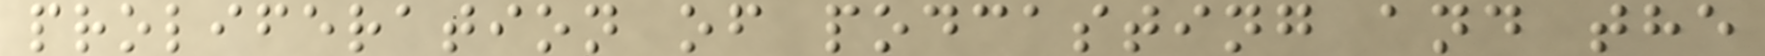proliferation of podcasting and the
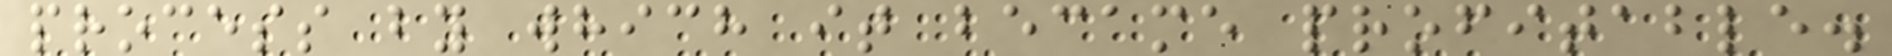process by which it became profitable.
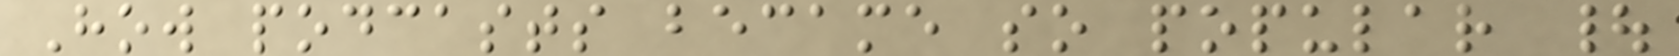How podcasts became so popular |
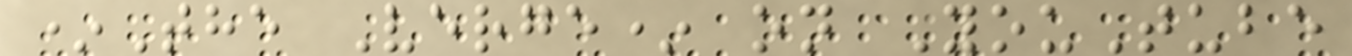*The Verge* on YouTube
